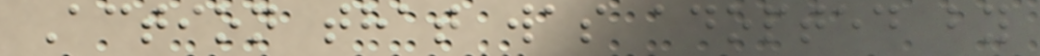Action that was adopted by
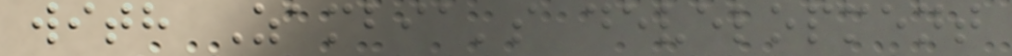with Zambia's development
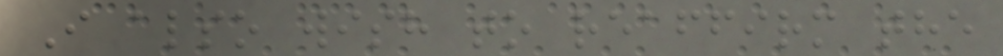I also wish to reaffirm the
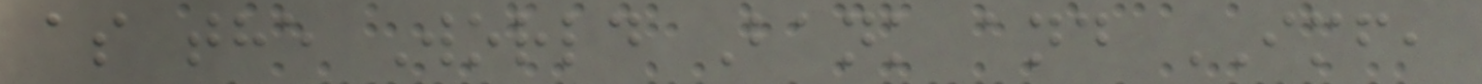as the World Bank and IMF,
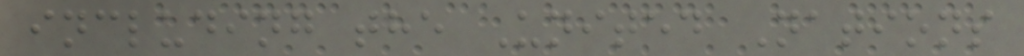including the United Nations
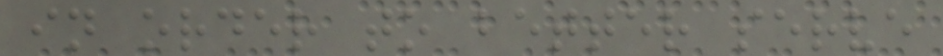in order to better serve
